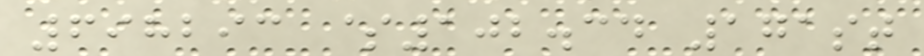698293 $102.34 171st
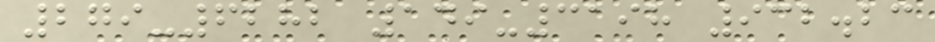279-6282 149-3198 932.23
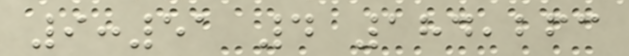9:51 4 184,263
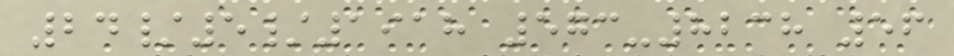24/5/1918 573-8238 56
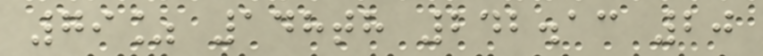79% 148th 242.13 20
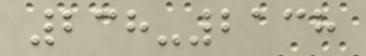238-2138
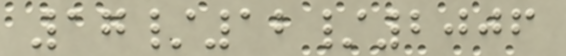17/12/2006
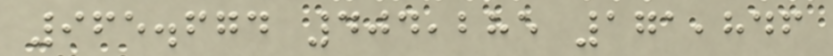965.674 404,285 171,846
